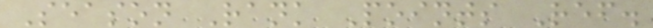Season Rank Points Ref.
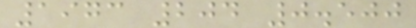1973 204 0.500
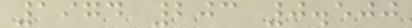1974 203 0.500
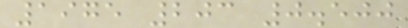1975 203 0.500
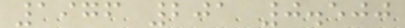1976 201 0.500
